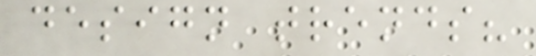design trends?
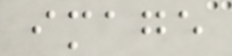image
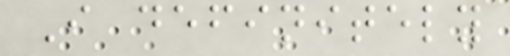I definitely
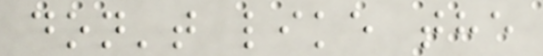don't like the
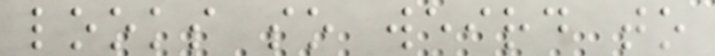looks so weird to
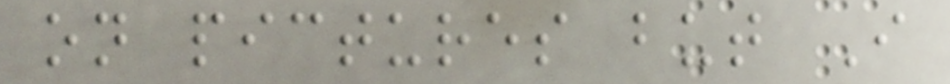on pictures but I
